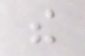the
